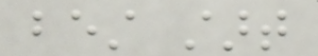best start
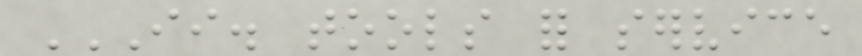II. TOOLS FOR SERVICE
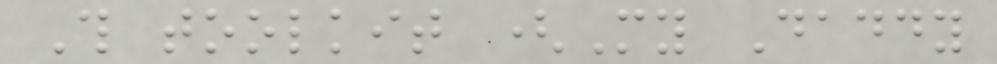This toolkit (My Daddy
